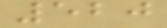520
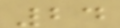24
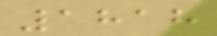1818
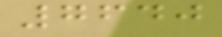7640
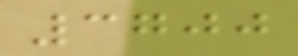3700
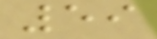59
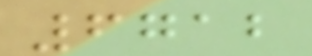6712
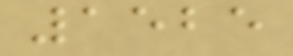1525
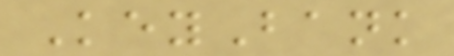KeyBank
